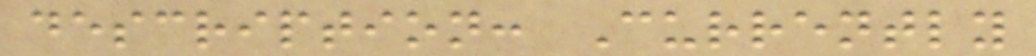description: Currently
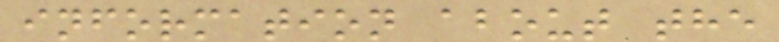information about the
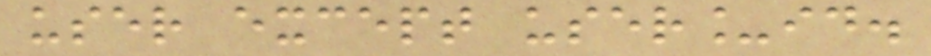user except user_id.
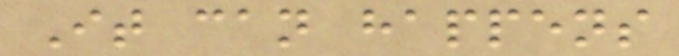It can happens
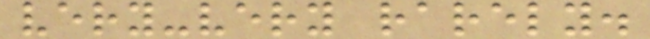very-very rarely.
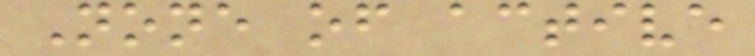None of active
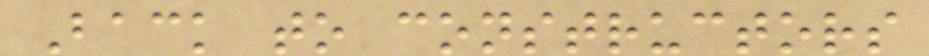Back to constructors
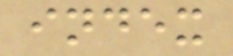index
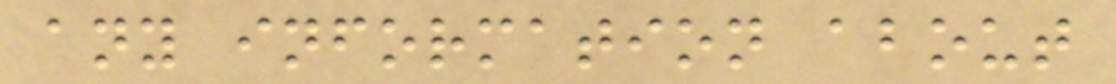any information about
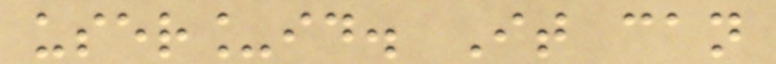user_id. It can
